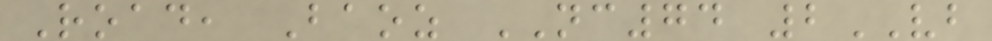Road, Baoz NC74 2VB
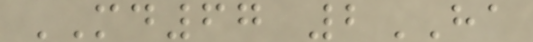MD67 2HA
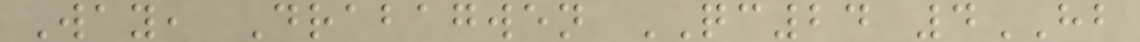Way, Drabagwen QC24 4HB
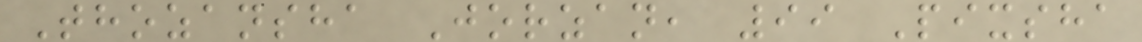Thozansha Jorzan, 99 Pixsha
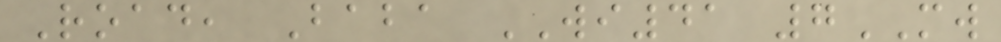Road, Baba WI41 7MW
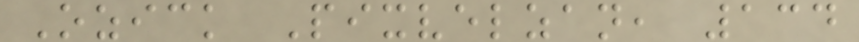Ozick Pixvelzan, 134
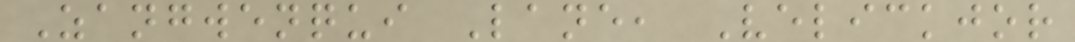Zangwenqui Lane, Velickjor
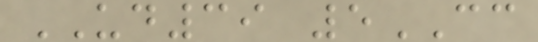UD39 5CC
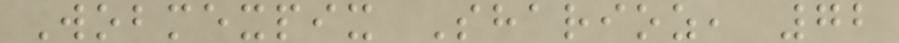Wobmexpix Sharioz, 72
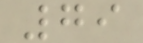79
